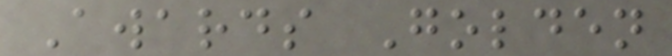Awards Golden
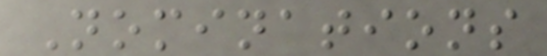Nominations
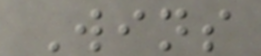Wins
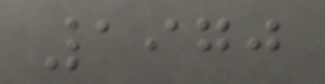1970
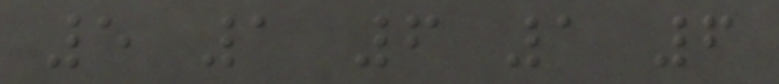5 1 6 1 6
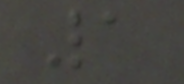1
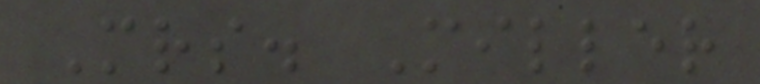Mrs. Miller
